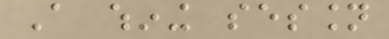A whining session
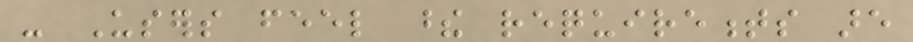- Users feel these requirements are
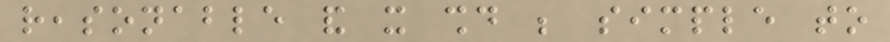reasonable and it should be simple to
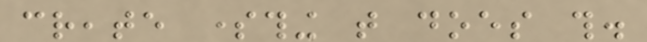create something that does this.
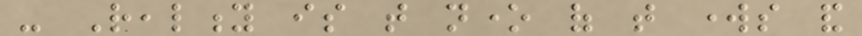- Reality is that none of that works and
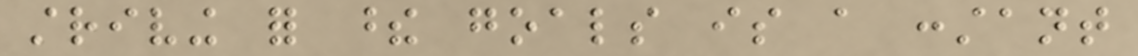striving for these goals is a constant
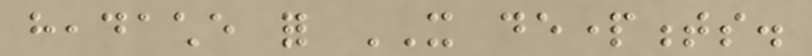headache for IT departments.
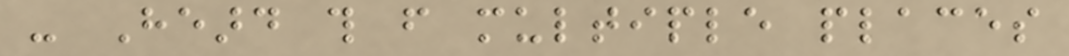- Heard this from multiple places
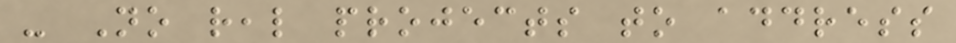- No real projects to address
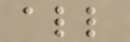all
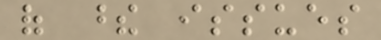of these issues
